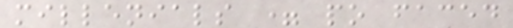millenials = po faced
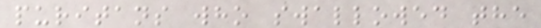puritans who swallowed the
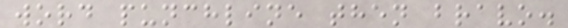word punchline then bravo.
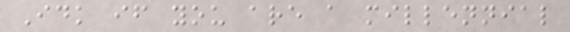Idk if you are a millennial
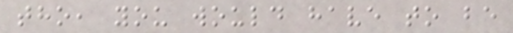tho, you would have to be
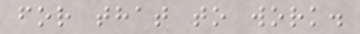for that to work.
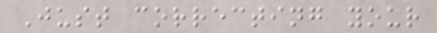Just correcting your
